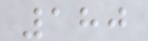180
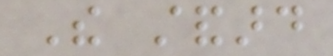The standard
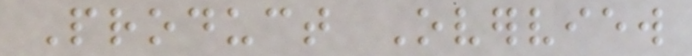Product Overview
